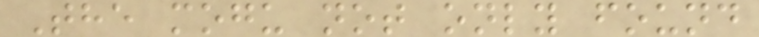The mogu not only found
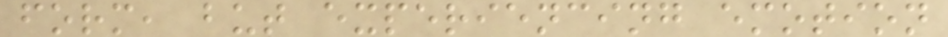form, but experiencing emotion
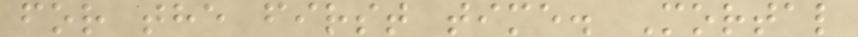for the first time. Mortal
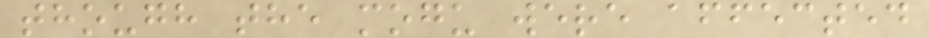though the mogu were affected
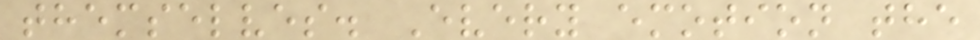themselves. Every emotion the
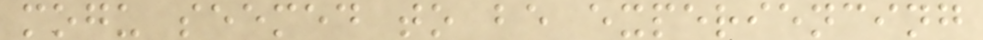mogu seemed to be experiencing
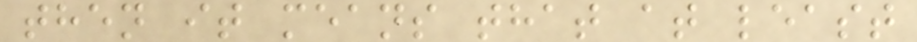then it means that at least
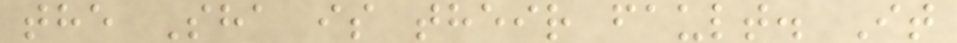the Sha is their fault. It
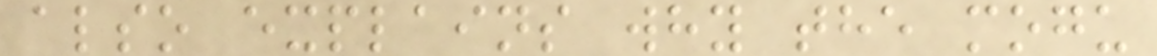also explains why the mogu
